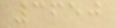3650
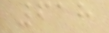618
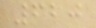620
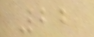22
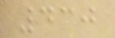430
